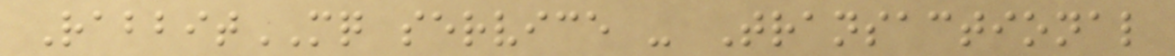RabbitMQ service - Transactional
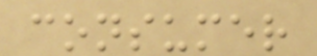consumer
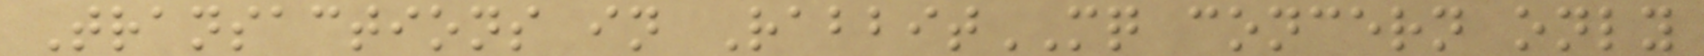Transactions in RabbitMQ concern only
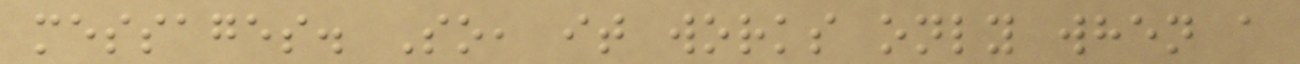messages. So, it works only when a
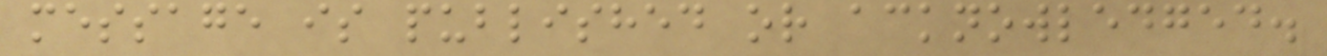message is published or acknowledged.
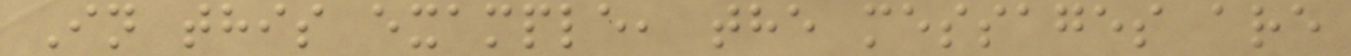In this example, the messages are
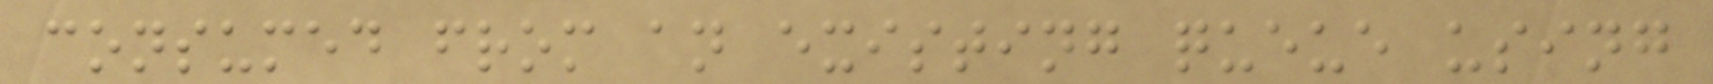consumed from an existing queue using
